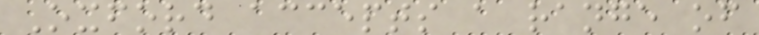Oxford accepts a range of
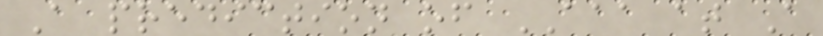A prediction of AAA at A
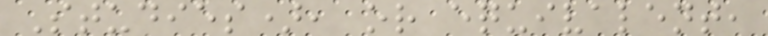Studies), or equivalent,
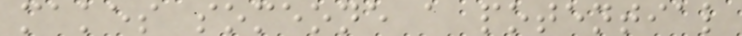makes someone a potential
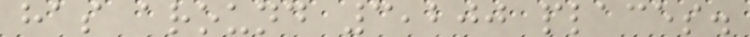has around 3,200 places.
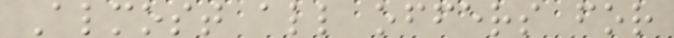Almost all offers for
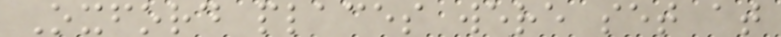Oxford places were set at
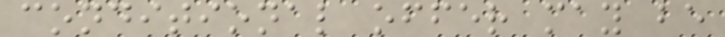conditional offer may be
